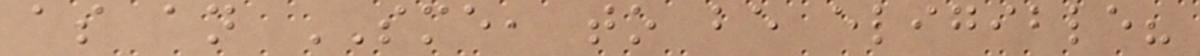as an SME, to be eligible?
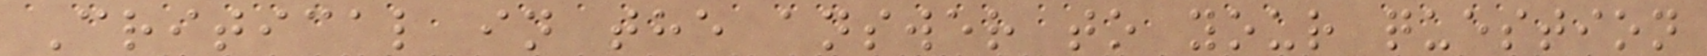Critical in the answer to your question
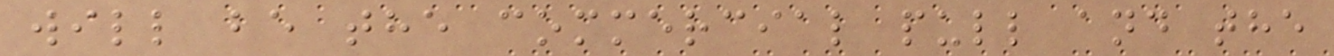will be the commercial pull and the
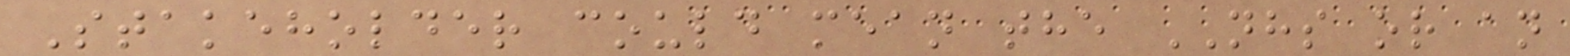Stakeholder could mean the NHS or an
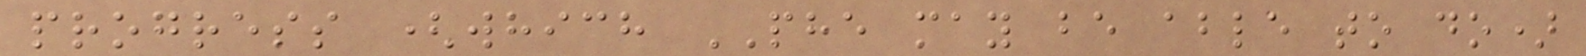progress (which PHE may be able to do)
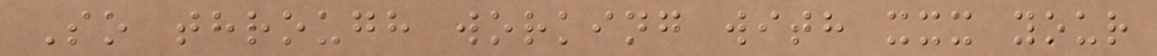So through working with xxx your
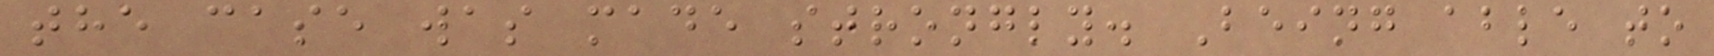the case was made strongly. Being able to
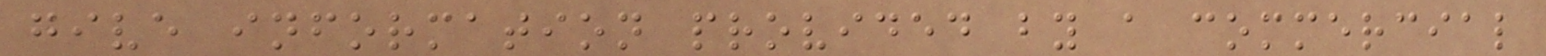give information provided by a commercial
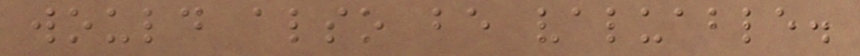would also be valuable.
